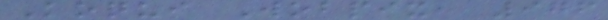Koqui Wobpix, 976
